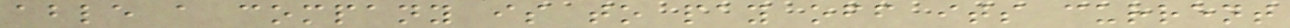able a company is to pay off its current
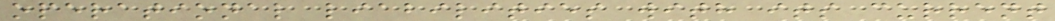operational liabilities with its current
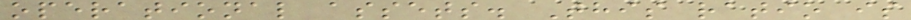operational assets. This ratio is
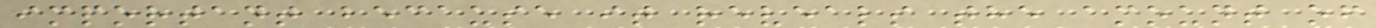important because it reveals the amount of
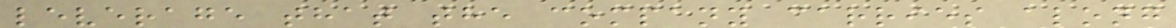leverage that the company carries along
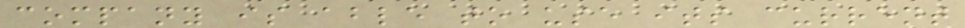company is able to use its current
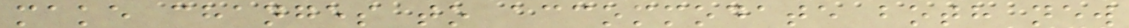make changes to accommodate both new
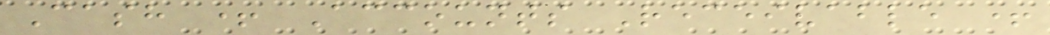Cash + Accounts Receivable +
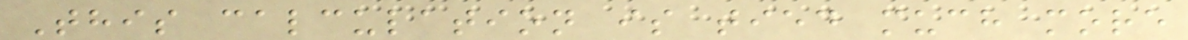This calculation is tied much more
